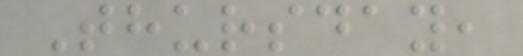Thursday,
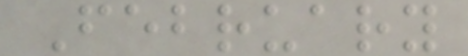February
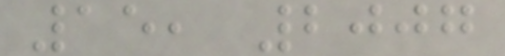15, 2007
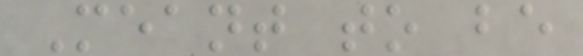Meant to be
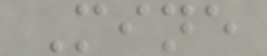Mine
